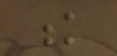k
